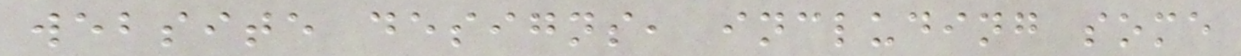website designs, including some
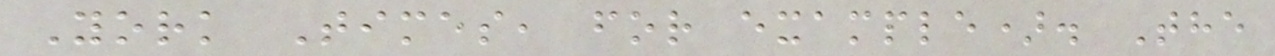York Times, for example). The
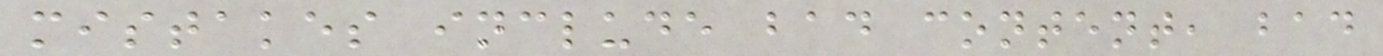mistakes include bad content, bad
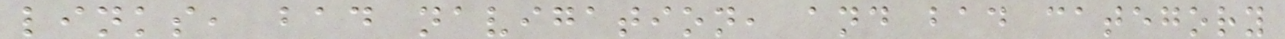links, bad navigation, and bad category
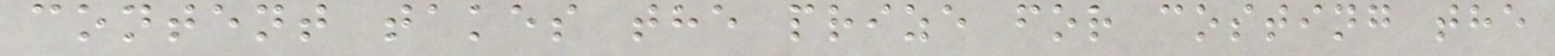content takes the prize for costing the
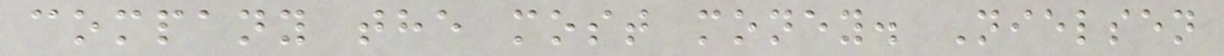company the most money. Nielsen
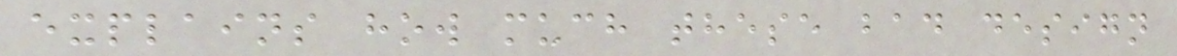explains how much these bad design
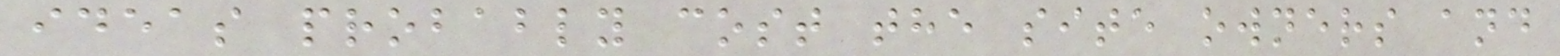ideas probably cost the site owners and
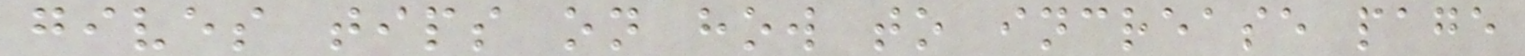gives tips on how to increase page
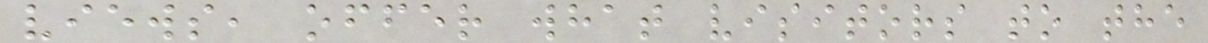views, offer what visitors to the
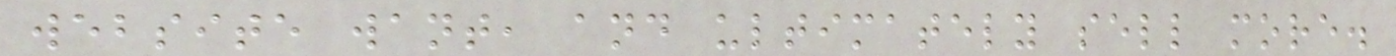website want, and ultimately sell more.
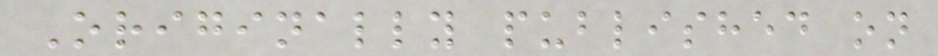Originally published on
